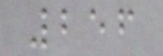256
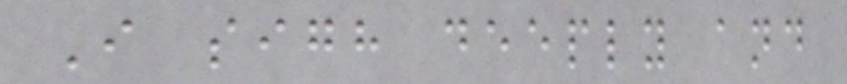I sigh deeply and
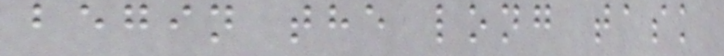begin the long task
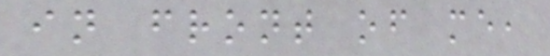in front of me,
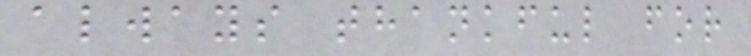always thankful for
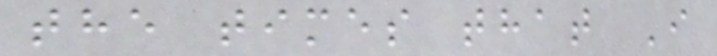the times that I
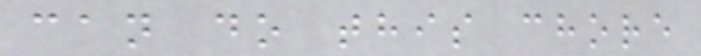can do this chore
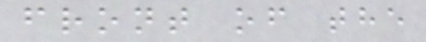front of the
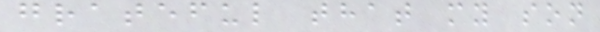grateful that my son
